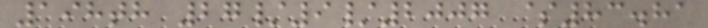198th 27/9/2007 $83.81
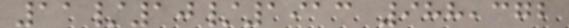11/10/1913 988,372
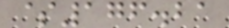$176.21
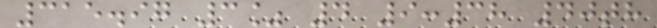315.97 3% 4 9:38 40th
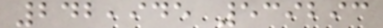242,945 539293
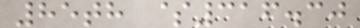85th $316.30
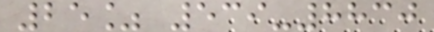25% 539-8830
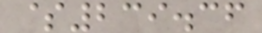$239.36
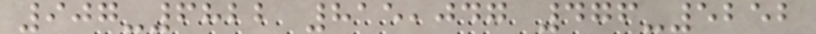907-6822 815,047 476-5252
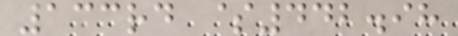133rd $442.98
